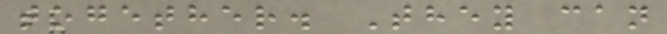together. They can
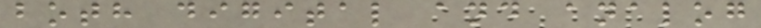both digital and analog
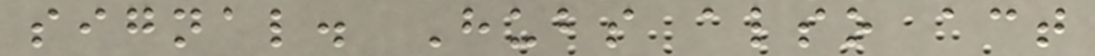signal. Hubs also act
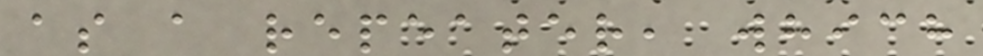as a repeater, which
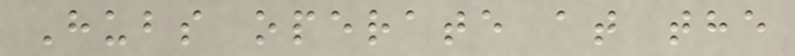Hubs operate at the
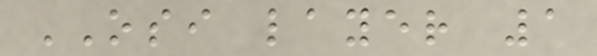OSI layer 1
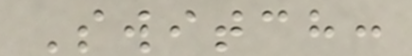Switch:
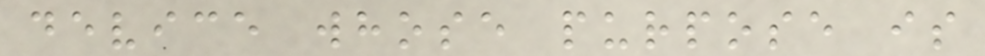device whose purpose is
